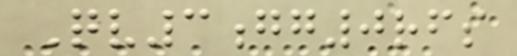Qv3gg0rfs
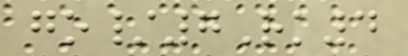go/7Rk4
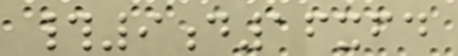#9d16xfd
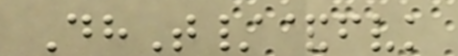DhT/&fvk
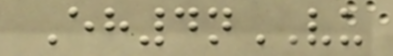Eh4nVU
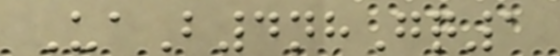UaB4nhGq1
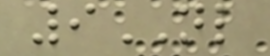9NL
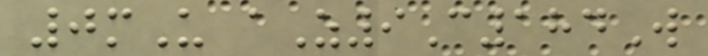0mU aZ9C184W
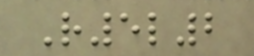R5l2
